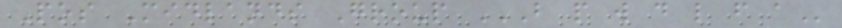Pos Midlands Group B P W D L F A
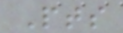Pts
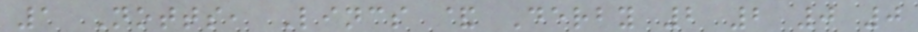1 Notts, Lincs & Derby 2 2 0 0
